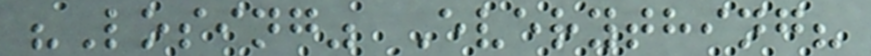"Losing" Everything?
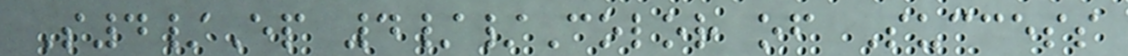S4/Ep 4//Color of Success
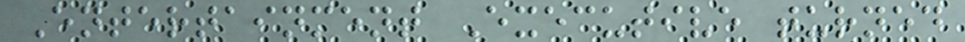Entertainment Executive turned
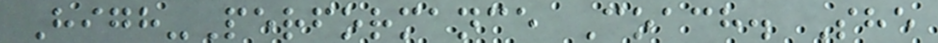High-Performance Coach. She
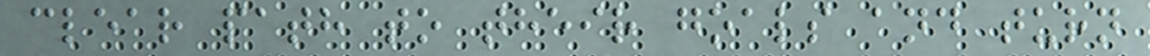clear path to their goals and turn
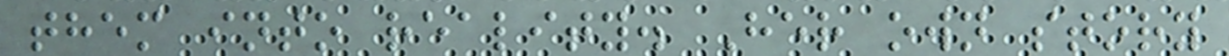them into reality. Her own story
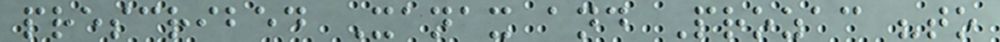prescribed Xanax and Prozac "to
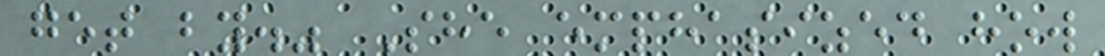get by." She emphasized how
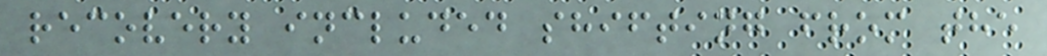recovery included shifting from the
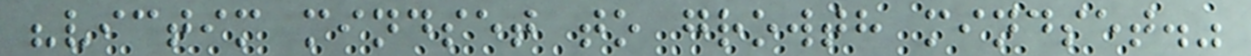"victim mindset to growth mindset."
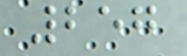257
